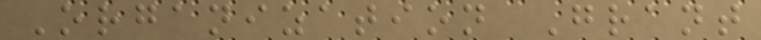Organization Grant
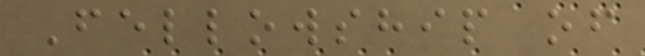Fellowship of
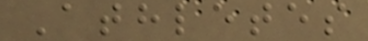Athletes
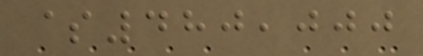$480,000
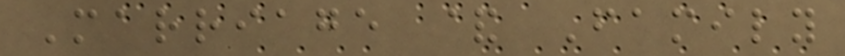Marriage & Family
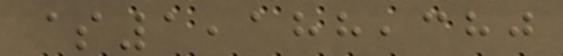$1,188,380
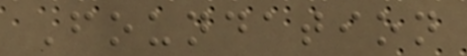Foundation
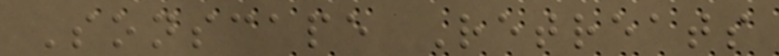Sonscape Retreats
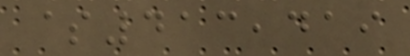$413,419
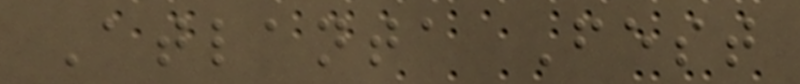Atlanta Fest
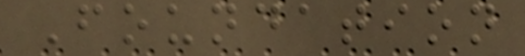Foundation
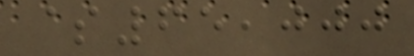$65,000
